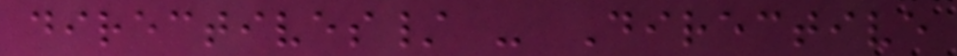directives/ - Directive
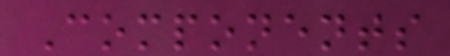Components
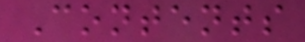Contents
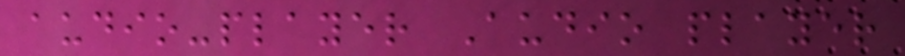audio-player Audio player
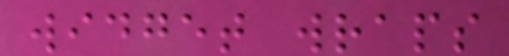widget wraps
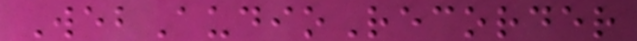WebAudioRecorder
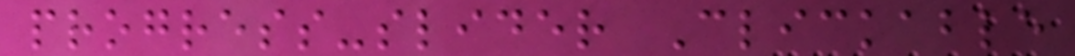progress-slider Clickable
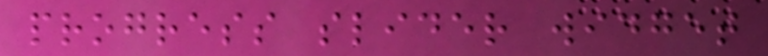progress slider widget
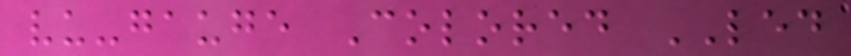vu-gauge Colored LED
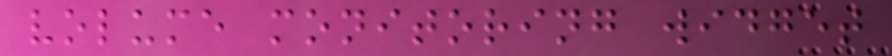volume monitoring widget
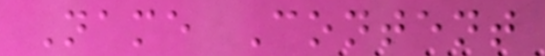Name Content
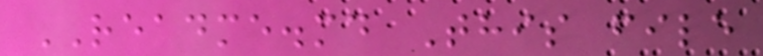README.md This file
